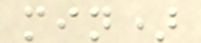min)
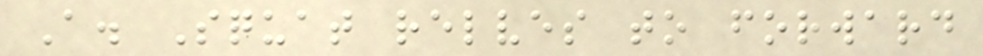A. Squat relves to forward
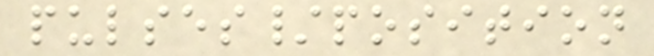pulses/position
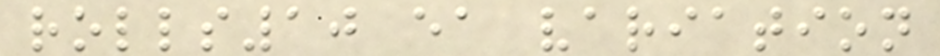rolls10 ea variation
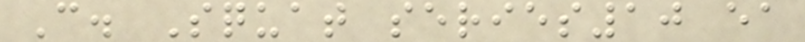C. Squat series10 ea
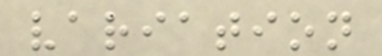variation
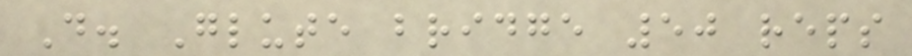D. Glute bridge 50 reps
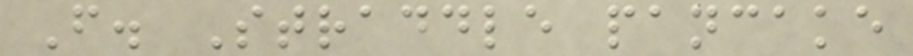F. Straddle pancake
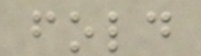fold
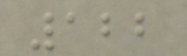122
